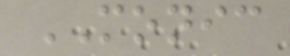MONIC
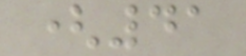(41
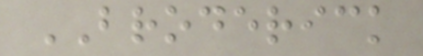BRODERICK
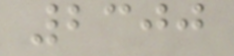2300
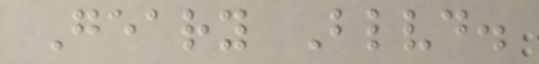Geary Blvd.
